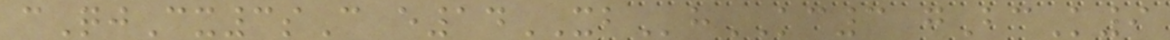cQjCx3sC e14XBhKC3 gBcK9
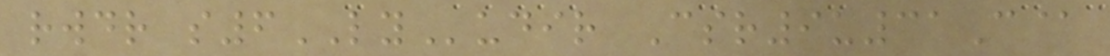rwdr s6LYudir Csr9u31C@
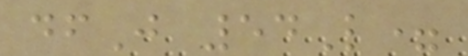dfJ 54L=
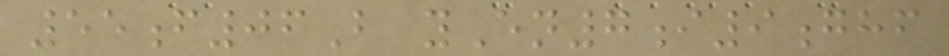55f06B yEn7i9ghf
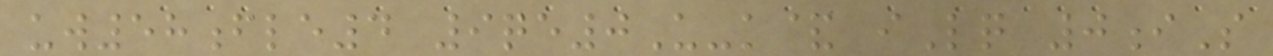uw58fle4 9qe0U-k& iLq 0iS
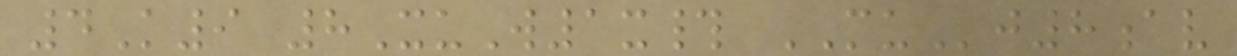4K9 8XuW1x# MUj8av
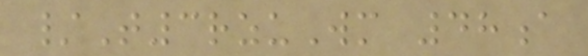/T3rzuWm 48a
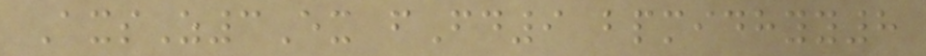AxsZ3Ex fFd9 bpmidhyy8
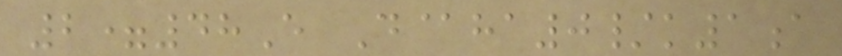2=48E D@ha0/k1a
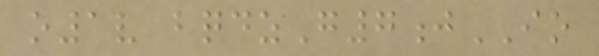o1v bqdzG7jIO
